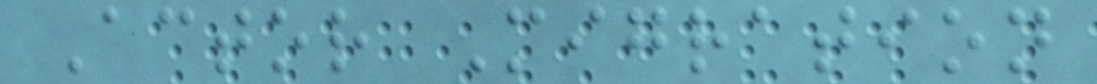Actor Migration
